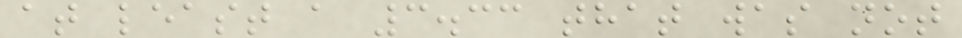at least a 3.33 that was not
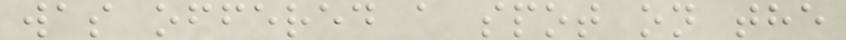was offered a spot on the
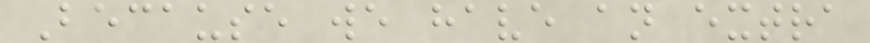Because we have an extra
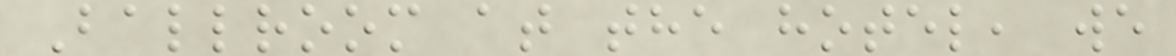Ballroom at the hotel, we
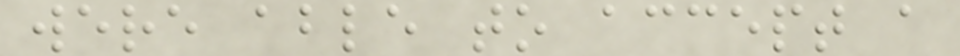were able to accept a
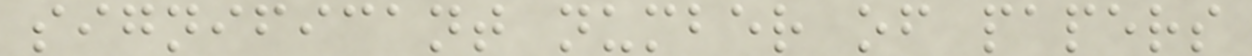significant number of papers
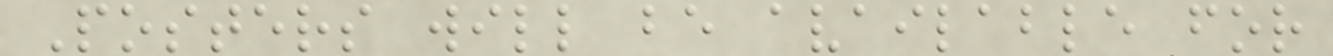Posters will be available for
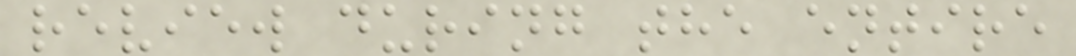review during the entire
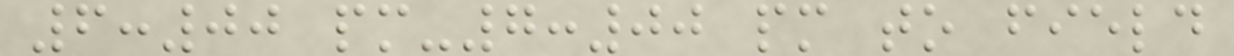6:00 pm-7:00 pm to field
